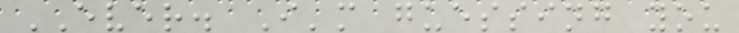EVER. I'm guessing you
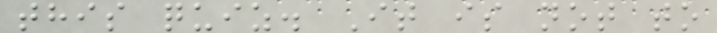this quiz. It is not to
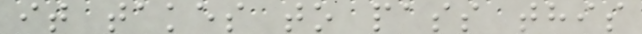it takes to pass this
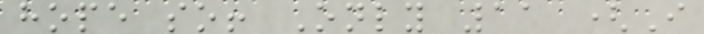hope so! Only 11 (I
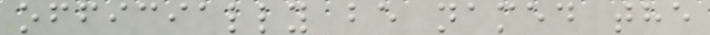officially be named the
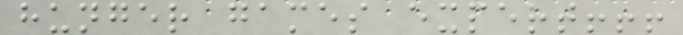hunger games expert!!!
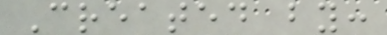Created by:
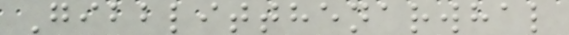Gibblitthenarwhal
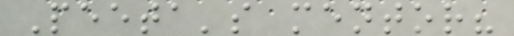Peeta's mentor?
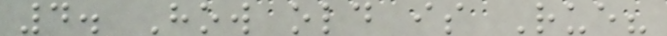4. How old is Rue?
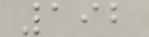192
